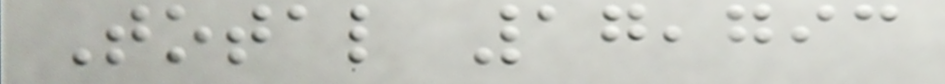Total 17,793
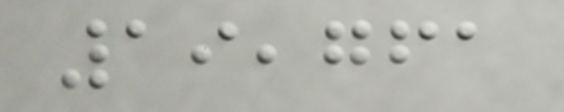19,761
